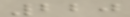220
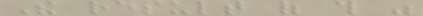The result of this was
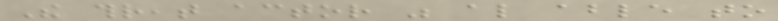The threat actor was also able to
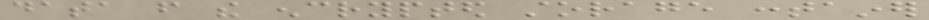data from the encrypted storage container
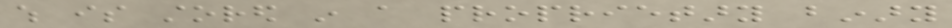which is stored in a proprietary binary
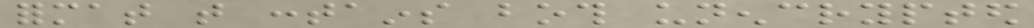format that contains both unencrypted
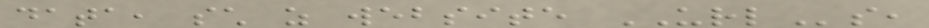data, such as website URLs,
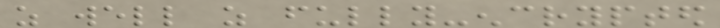as well as fully-encrypted
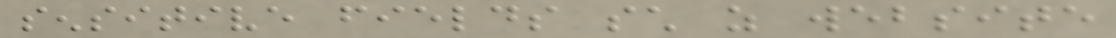sensitive fields such as website
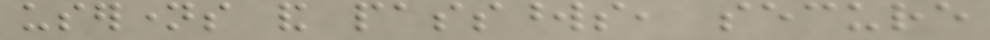usernames and passwords, secure
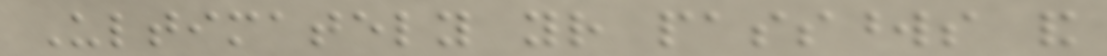Ultimately your passwords and
